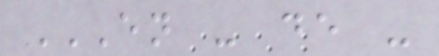EN - DE -
